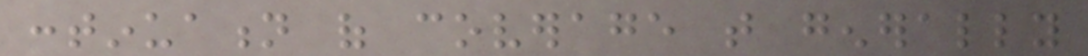continuation of coverage that generally
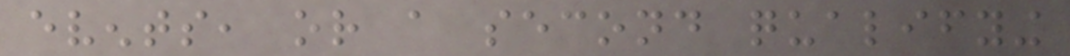events, or a second qualifying
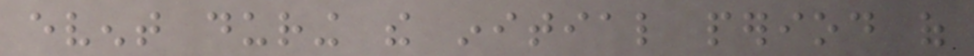event during the initial period of
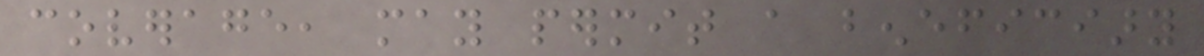coverage, may permit a beneficiary
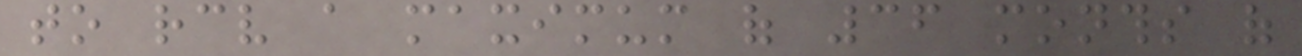to receive a maximum of 36 months of
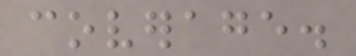coverage.
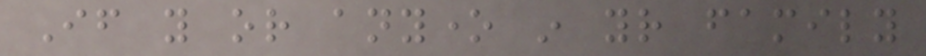If you or anyone in your family
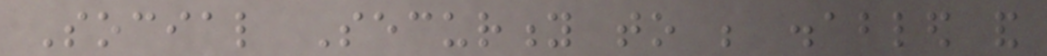Social Security to be disabled and
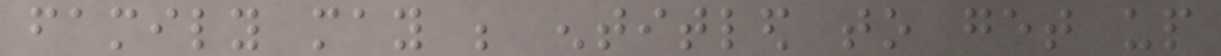family may be entitled to get up
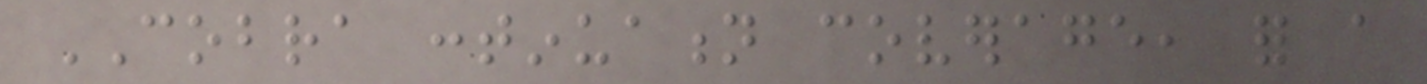COBRA continuation coverage, for a
